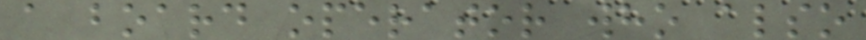a board operator who also
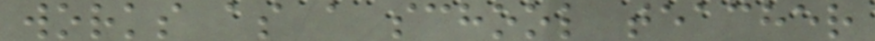works as a school teacher
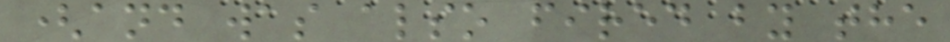(and was also fired by the
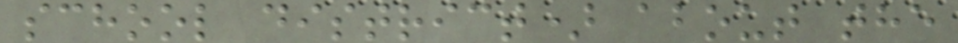school district) about the
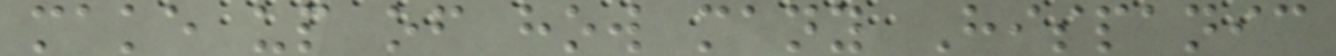make up of how many Hispanic
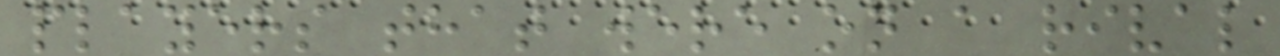players that were on a rival
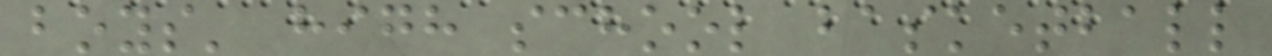boys' high school basketball
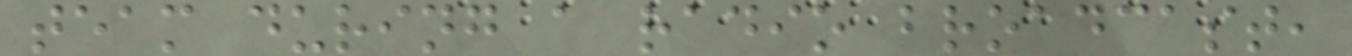team during a radio broadcast,
